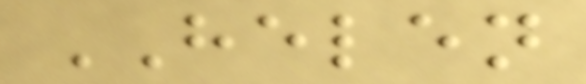HELEN
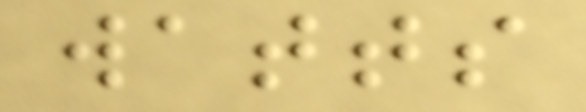watts
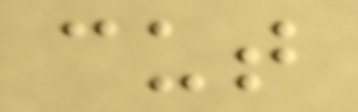cut
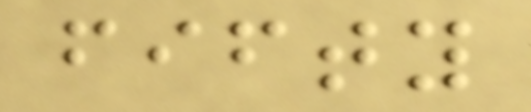fifty
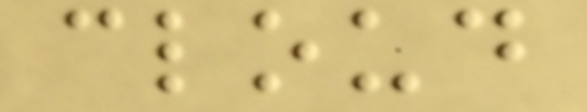cloud
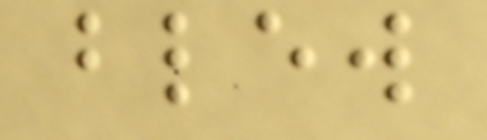blew
